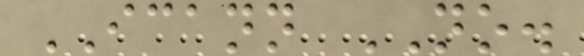ICANN NO.
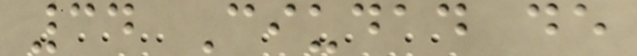34 Ciudad de
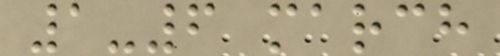1-6 march
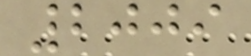2009
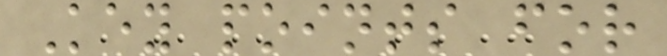Key points for
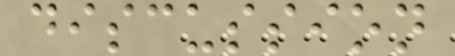discussion
